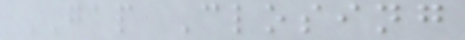GAP Closing
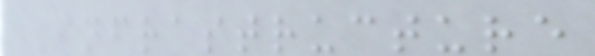Infrastructure
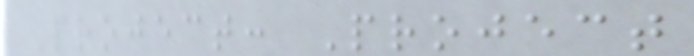Project: Project
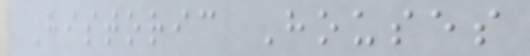Historic Houses
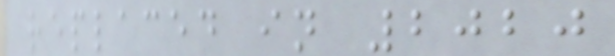replaced in 2020
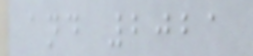and 2021
